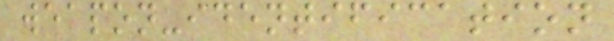weapon-identification
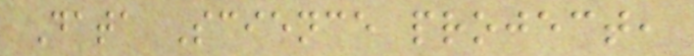Data Science project,
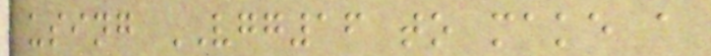using VGG16 to make a
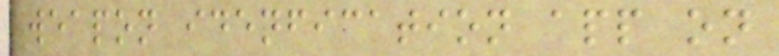weapon idenfication app on
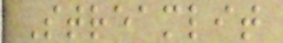Streamlit
